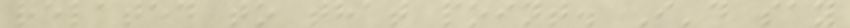related to that point. I'd say
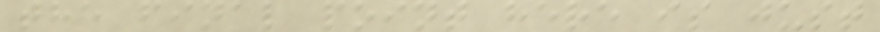the final point here is just
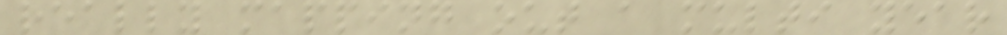really mapping out a multi year
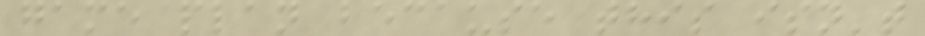game plan because this isn't
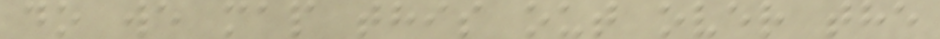do we map this out over the
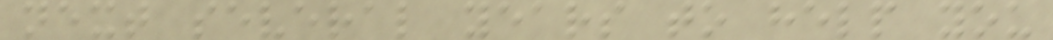next several years to help you
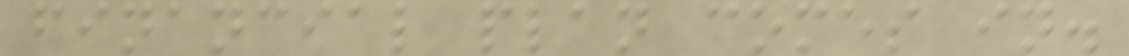financial plan comes in.
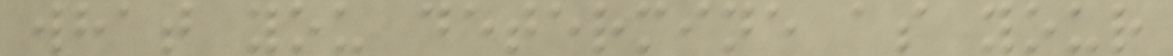what you determine as your
